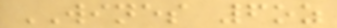WINES 6oz
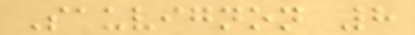Sauvignon 8
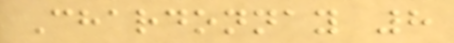Chardonnay 8
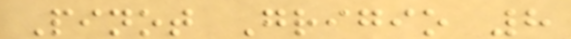Pinot Grigio 8
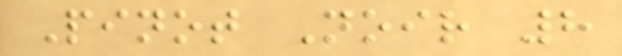Pinot Noir 8
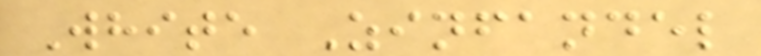White Zinfandel
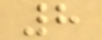8
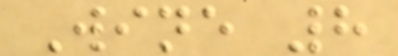Wine 8
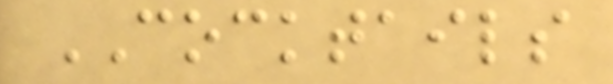COCKTAILS
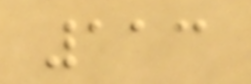113
